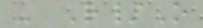- R/O
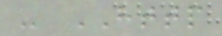- HTTP
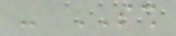- SSH
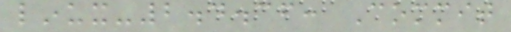linux-2.4.36: Commit
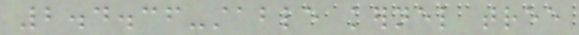2.4.36-stable kernel tree
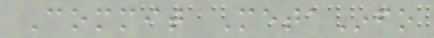Commit MetaInfo
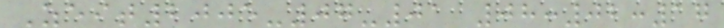Zeit2005-07-01 08:02:17
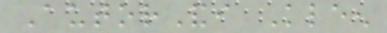AutorAndi Kleen
